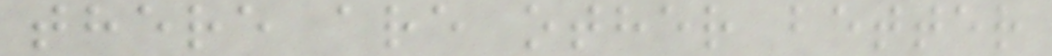there are other better
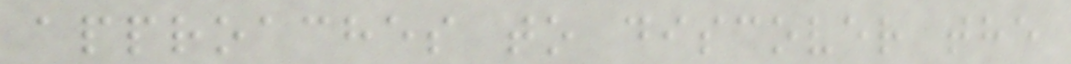approaches to discover the
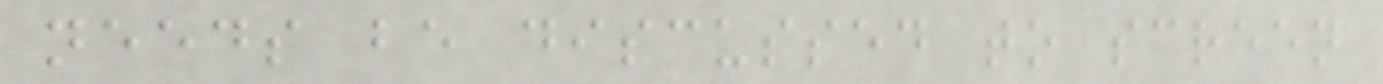needs be discussed to screen
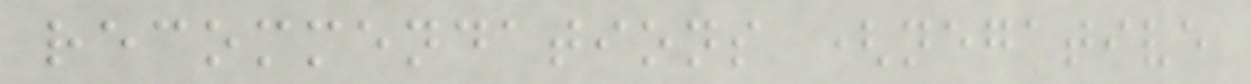recommendations (negative
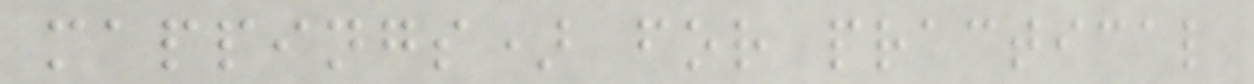mappings) for practical
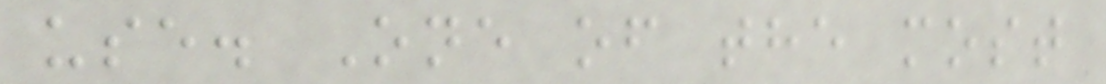use. One of the most
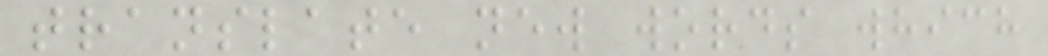translate new words which
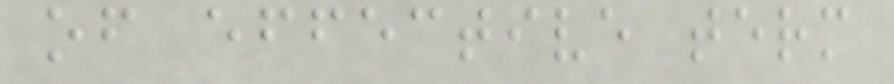of effective term
